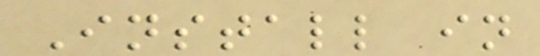Install in
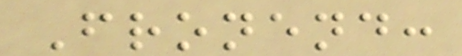Fronend:
